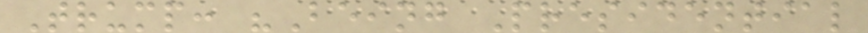Trump: "Being Presidential
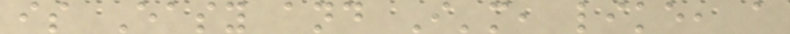is Easy and I'm, like, a
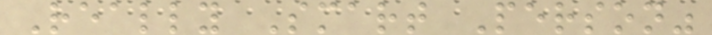Really Smart Person"
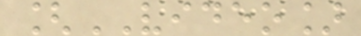[VIDEO]
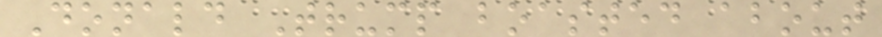Donald Trump boasted about
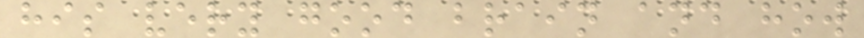his very good brain and how
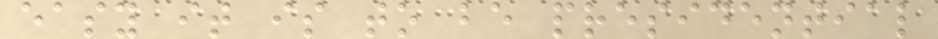easy it is to be presidential
